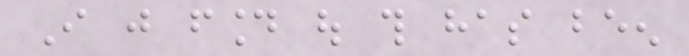I just found out this has been
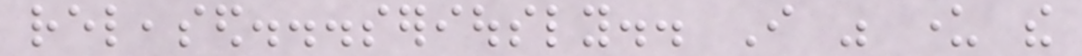released...seriously.. I was under the
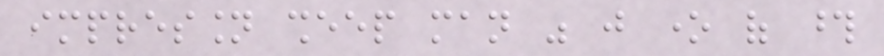impression sheep man was just one of those
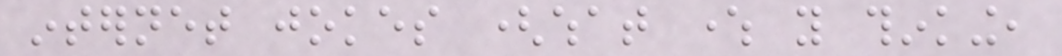internet jokes (what where you thinking,
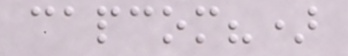capcom?)
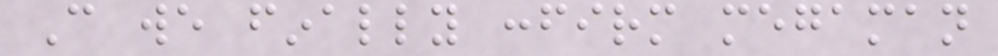Can we finally confirm megaman
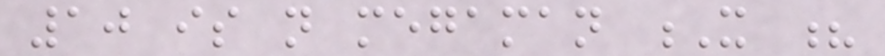10 is not megaman X ?
